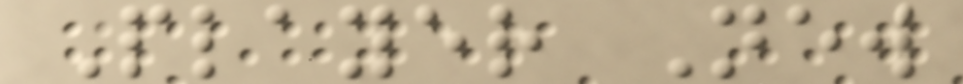Player New
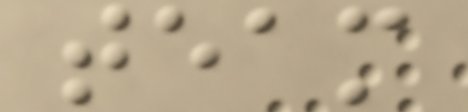team
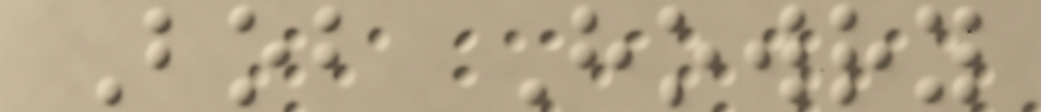Bob Howry
